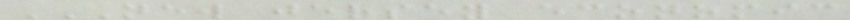NEW JERSEY ECONOMIC
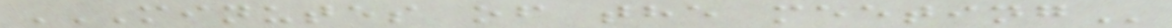MINUTES OF THE MEETING
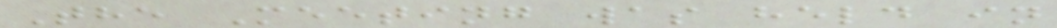The Meeting was held in
